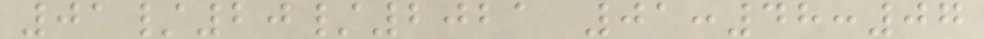01/20/2021 01:48:07
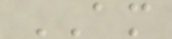AM
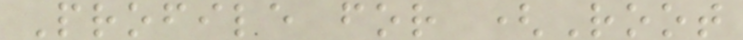Profile for (Root
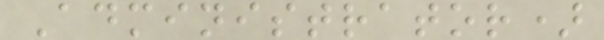Administrator)
